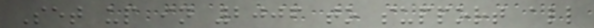Set up in 2006 to support all
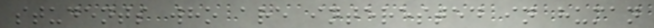students who are interested in human
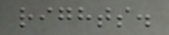rights.
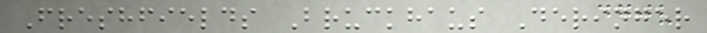Freshfields Bruckhaus Deringer
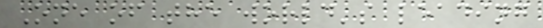One of the world's leading
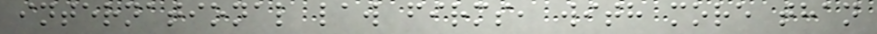international law firms, with more than
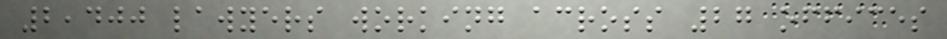2,400 lawyers working across 27 offices
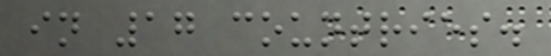in 17 countries.
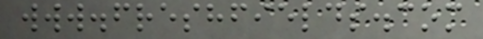www.freshfields.com
